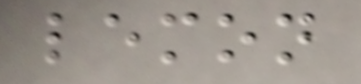lemon
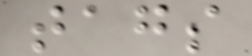tags
